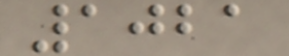1021
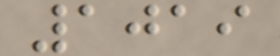1019
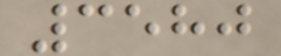3580
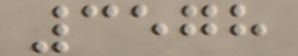3578
